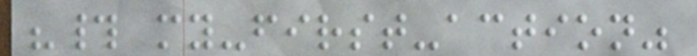"# my-first-action"
